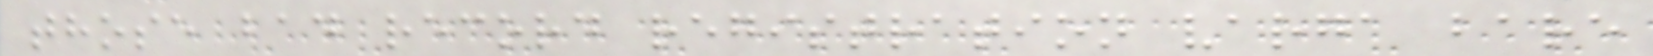those bad record registration varga bare
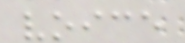voice
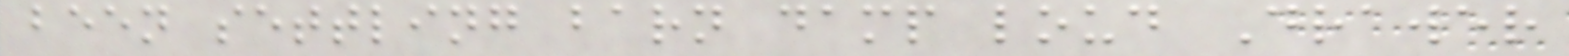been settling barn damp loud Drawer
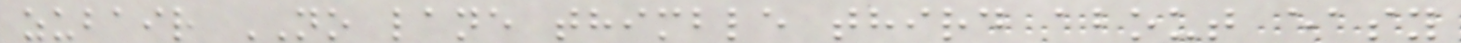zubair NO lane thimble third about easy
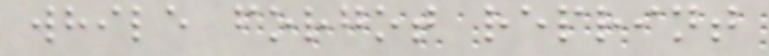while forgot reprint
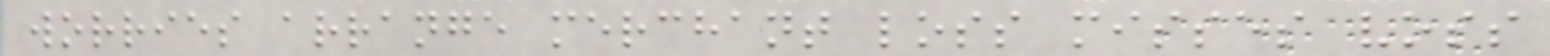worries arrange merchant loss misses voss
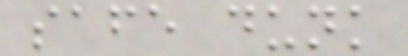safe dunk
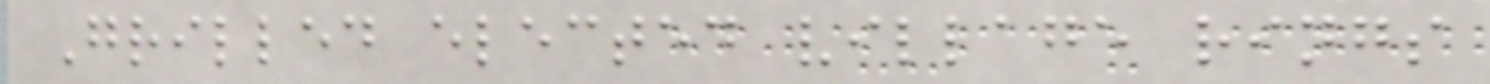Grilled elected village rings
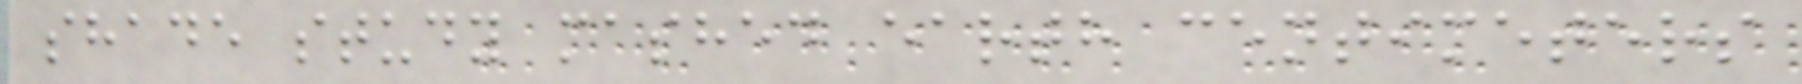shade study mashed earth centimeters
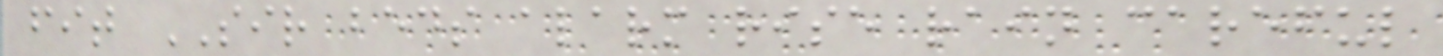fit SIR beds alarm rise rain careful
